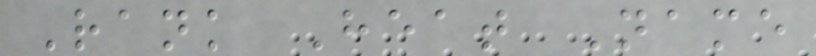Rank Heat Name
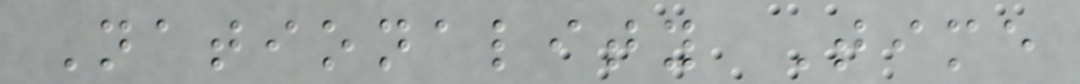Nationality Time
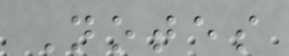Notes
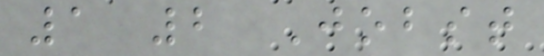1 2 Jobst
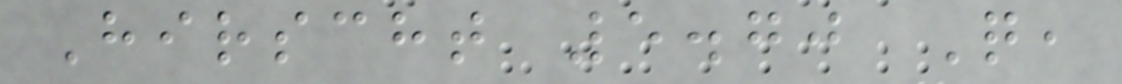Hirscht 5.70 Q,
